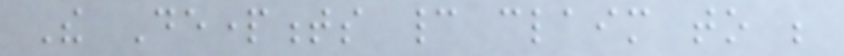The Departments cannot claim to be
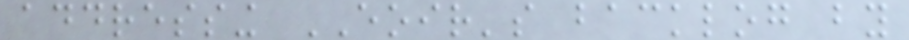addressing EOIR's backlog by
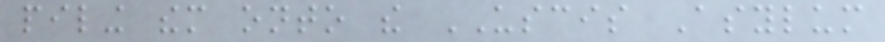piling them onto the USCIS Asylum
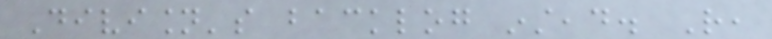Division's backlog instead. Rather,
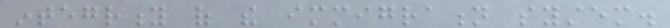integrity of the immigration system.
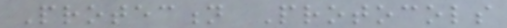Protection Protocols
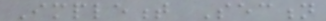Implement Section
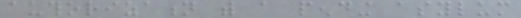authorization with a pending asylum
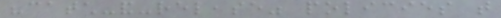"catch-and-release" policies that
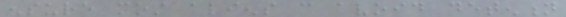ensure most aliens can avoid detention
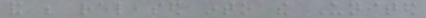and be released into the United
